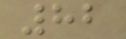82
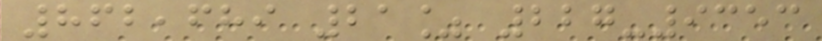862,689 21% 227-9353
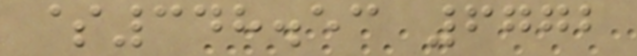$348.53 6772
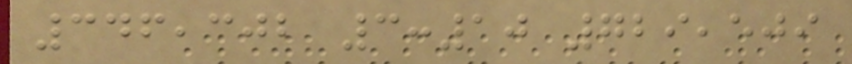346,302 3:10 729,509
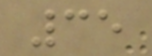35
